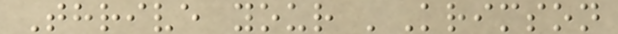Thrive your 'Krimson
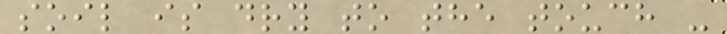soil is dry to the touch -
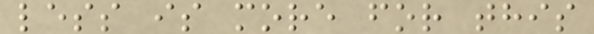less is more for this
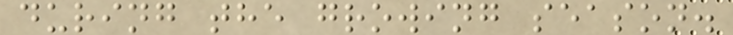during the growing season.
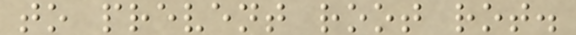to prevent root rot.
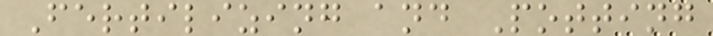Fertilizing and Potting
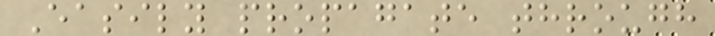Easily propagate through
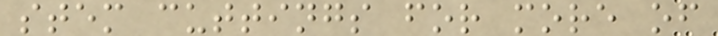stem cuttings for more of
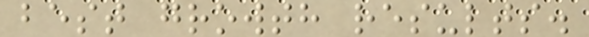best growth results.
